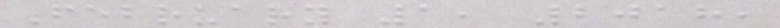February 1, 2018,
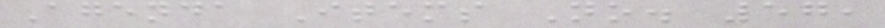Agenda Items No. 57,
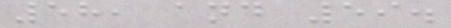58, and 59.
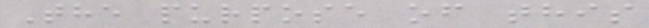The purpose of this
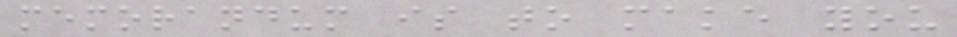memorandum is to make you
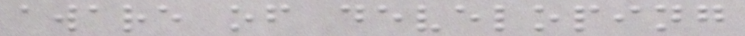aware of developing
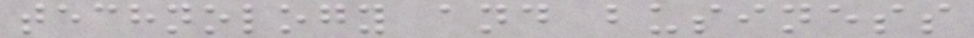technology and business
